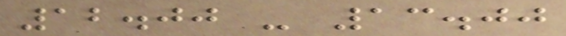12.00 - 13.00
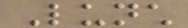Lunch
